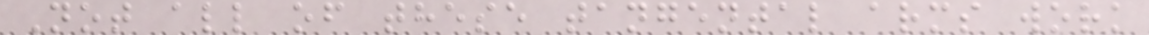Not all of these tangental arms work
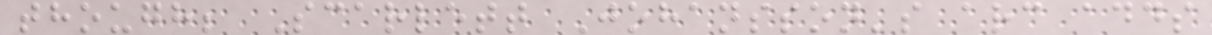though; Scarlett Johansson's arc adds
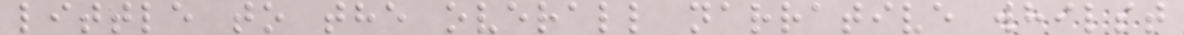little to the overall narrative whilst
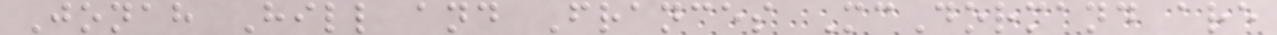Jonah Hill and Frances McDormand are
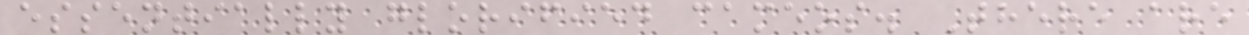essentially glorified cameos. There are
